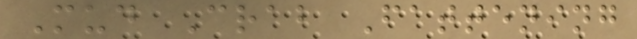Mud Crab Fattening
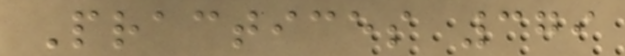Practices 379
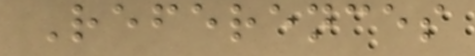References
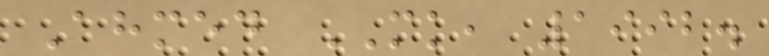Ahmed MK, 1992.
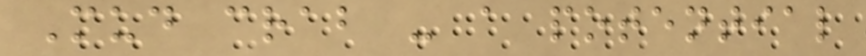Mud crab - a potential
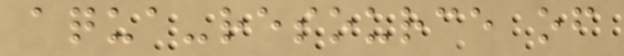aqua-resource of
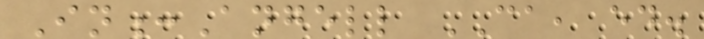In:Angell CA, ed.
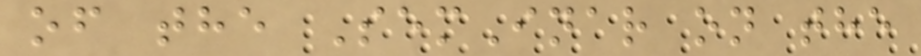of the SemInar on the
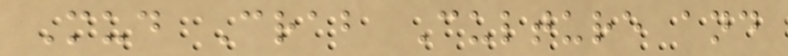Mud Crab Culture and
